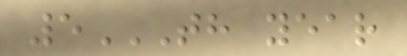5TH YEAR
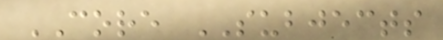CORE SUBJECTS
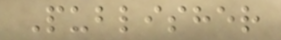Publisher
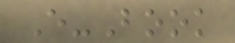E-Book
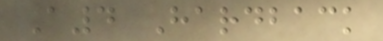A4 Hardback
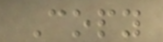Copy
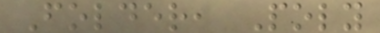Folder, Poly
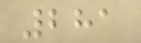281
